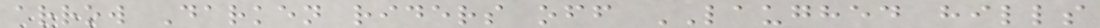arrow Darken riders off LAUGHED hills
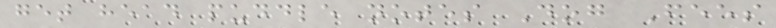get head puddle notes Dog Fees
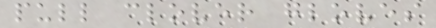pull clover gloves
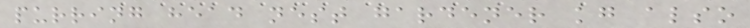purring head nest gardener kg also
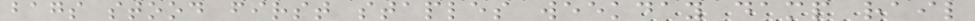bags stood first staples weekday damp rail
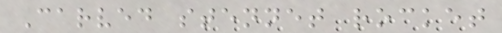Carved stennet rocket
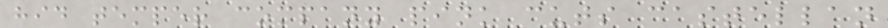hid temper company pink cuts castellan
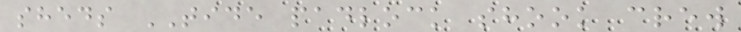sheds TIDE padlock shook crew
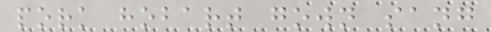pork hobart gown sang
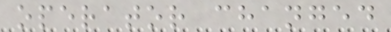operator changed
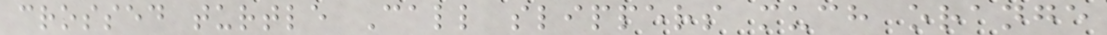crossed turtle Call slippers much orange
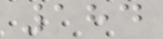184
